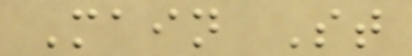Main St
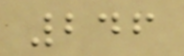246
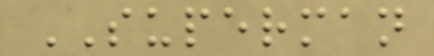SUPERMAN
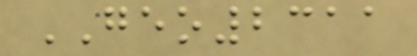GEO2311
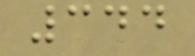344
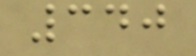340
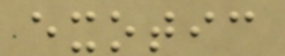exotic
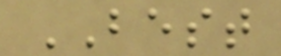BEST
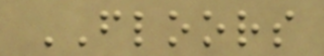FLOORS
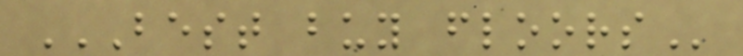BEST BUY FLOORS
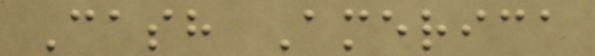Cash America
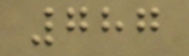787
